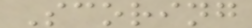Scoring
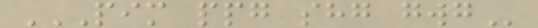PIM PPG SHG GWG
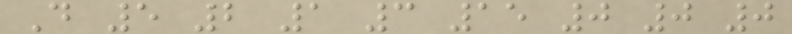D 5 2 1 3 15 0 0 0
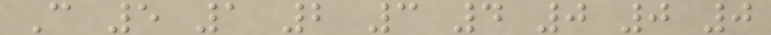C 5 1 2 3 4 0 0 0
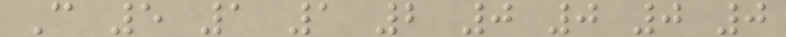C 5 1 1 2 0 0 0 0
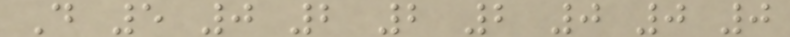D 5 0 2 2 2 0 0 0
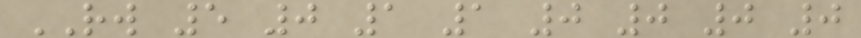RW 5 0 1 1 0 0 0 0
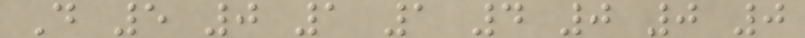D 5 0 1 1 4 0 0 0
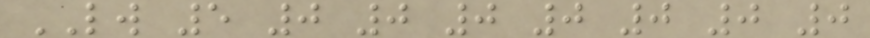LW 5 0 0 0 0 0 0 0
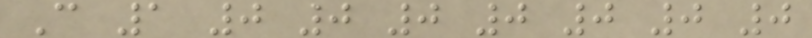C 1 0 0 0 0 0 0 0
